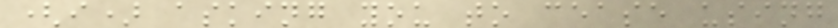(i) asking you to cease using
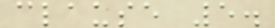clause 5.
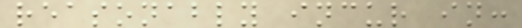reasonably incur in:
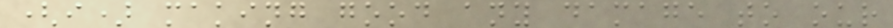(i) making good any damage to our
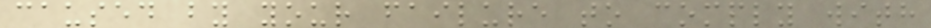caused by your failure to comply with
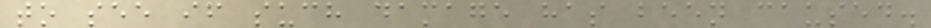to see if such damage has been caused.
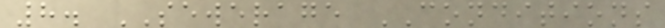8. SEWERAGE CONDITIONS
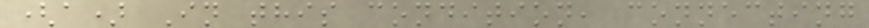(a) In this condition, connecting
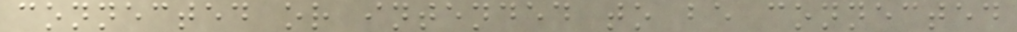connected or intended to be connected
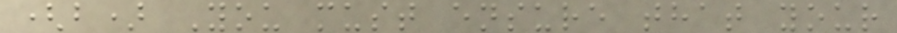(b) You must ensure that your
